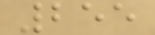255
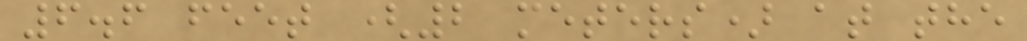6.6 feet (2 meters) at the
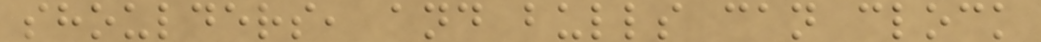shoulders, and bulls can clock
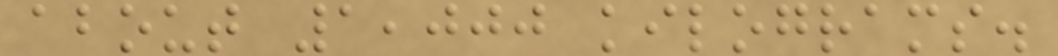about 1,000 kilograms.
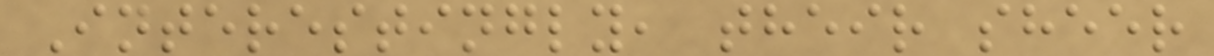Interestingly, their sheer
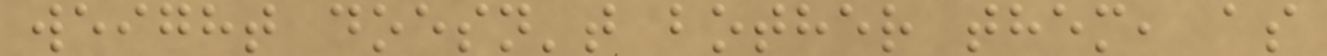weight doesn't bother them, as
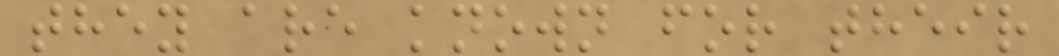they are known for their
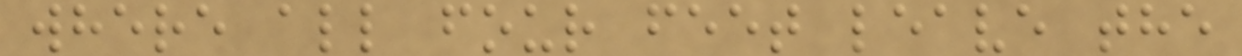where all four feet leave the
